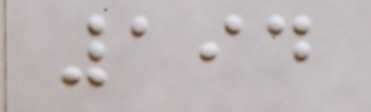194
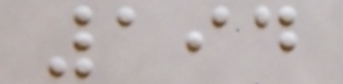194
